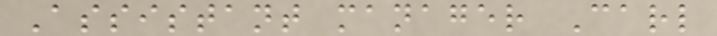Assistant manager Carl
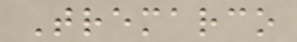Tremarco
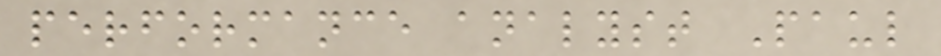performance analyst Paul
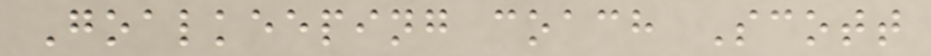Goalkeeping coach Scott
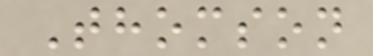Thomson
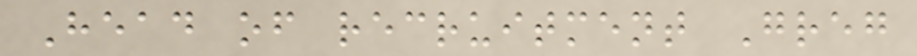Head of recruitment Greg
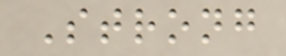Strong
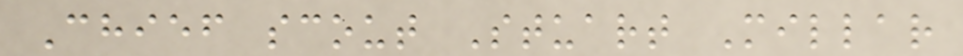Chief scout Stuart Millar
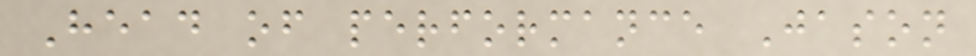Head of performance Jason
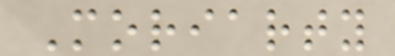Moriarty
